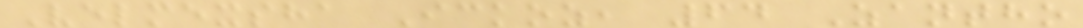Velmexsha Ickoz, 64 Zantho
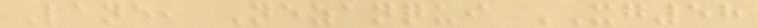Lane, Nezanqui XG58
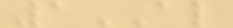1AL
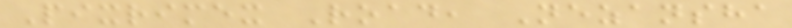Pixrimex Road, Nezansha
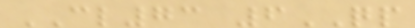CL73 6QP
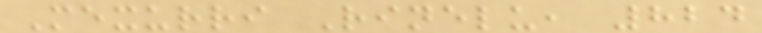Mexurri Rinelu, 824
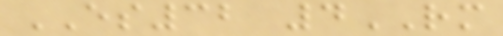ES32 4RM
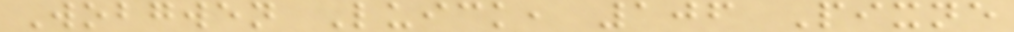Wobgwen Luick, 106 Pixne
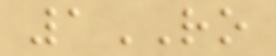1RO
